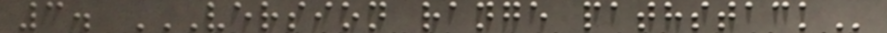3. VERSION RANGE PATHSTACK
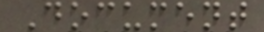Document
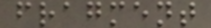fragment
